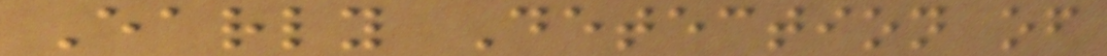Early Detection of
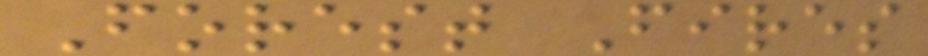Forest Fires
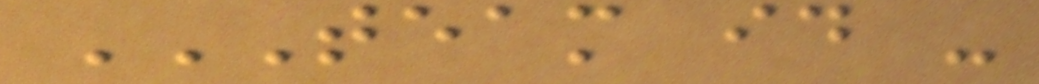TEAM ID -
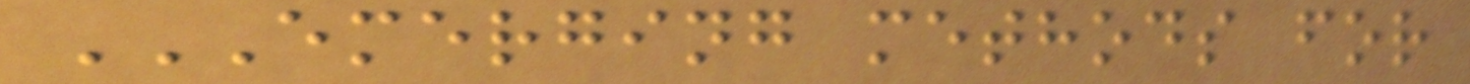EMERGING METHODS FOR
